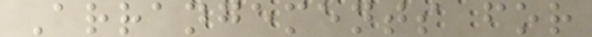Arrangements for
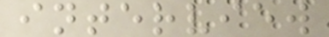interview
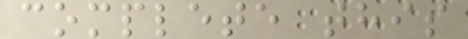complete this
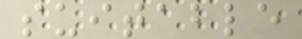suitable
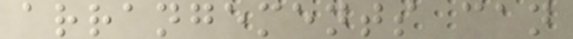arrangements can
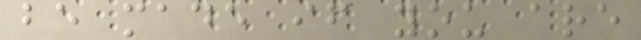be made if you are
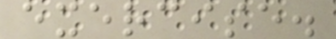exercise.
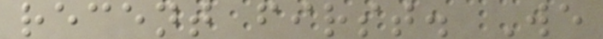recent first. We
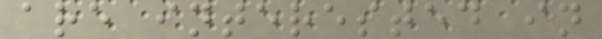are interested in
